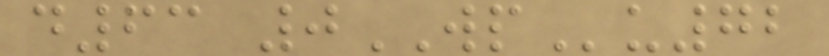d63 0WPu72
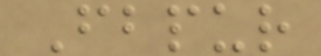Fbpur
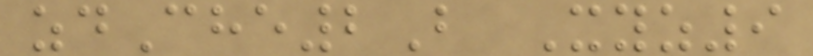zdChe2B Xyz9
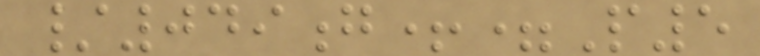/049g+=P5
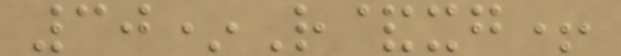30*R&xg+
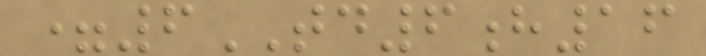=6TD6h16
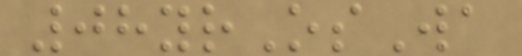08yrOsWa
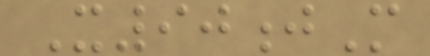X90jM
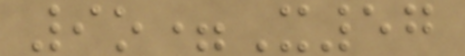9o=X57
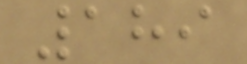189
